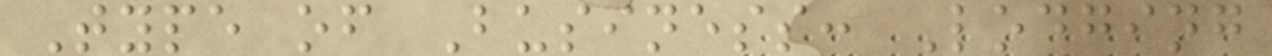Type of Business: Lodging
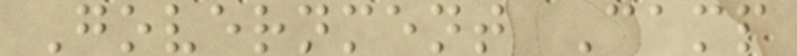Government Camp
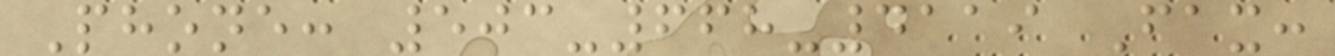Phone: 503-668-4119 Fax:
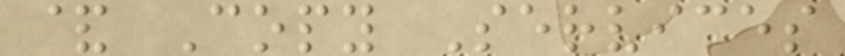& Copy Services
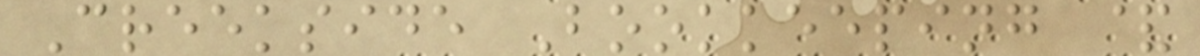Creekside Bookkeeping &
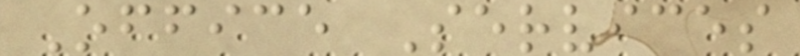Office Services
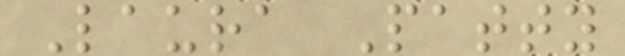Laura Patty
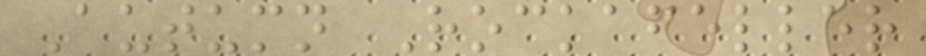Autumn Rockafeller
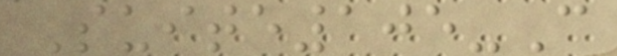Suite105-C
